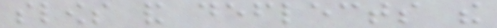slows and deflects the
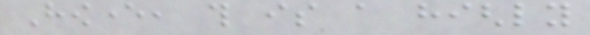However, this is a highly
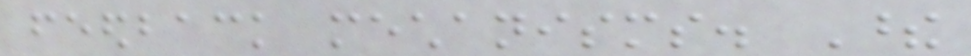feedback mechanisms. These
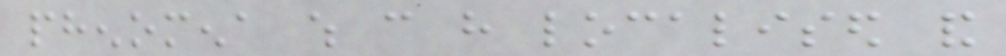phenomena which can have localised and
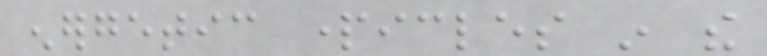energetic particles in the
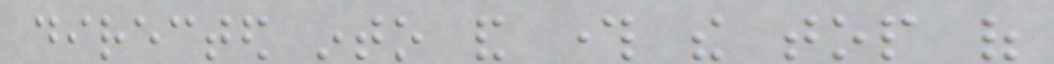directed into and through the top of
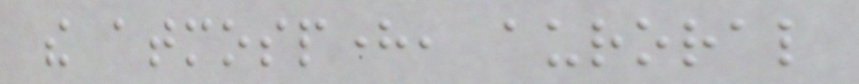the atmosphere, auroral
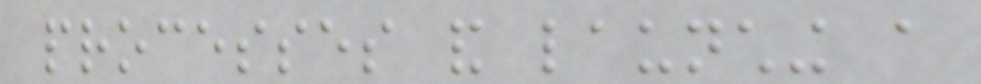processes and launching a
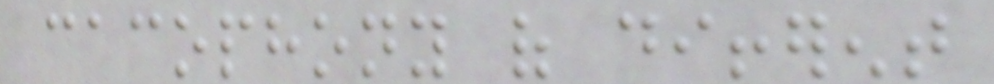cacophony of different
